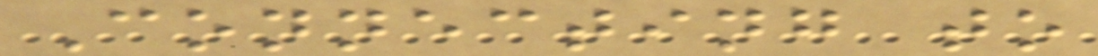Connecting to
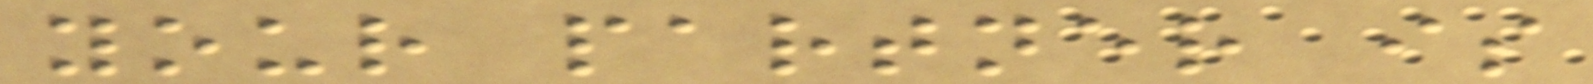your partner is
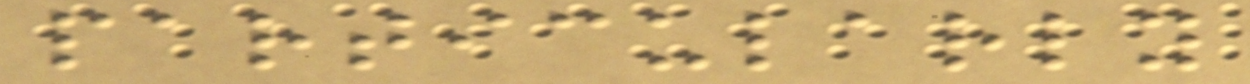particularly
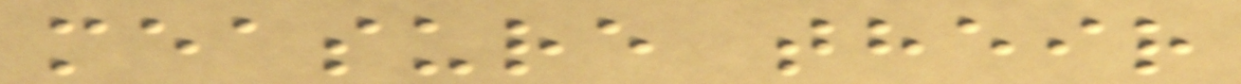measure their
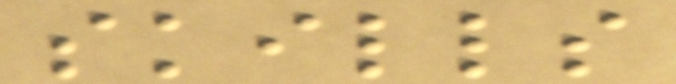skills
